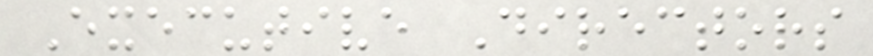Executive Directors
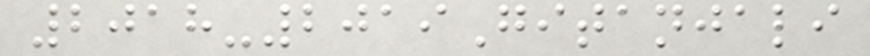2018-2019Gitanjali
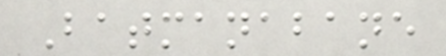Batmanabane
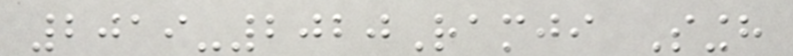2019-2020Ramji Singh
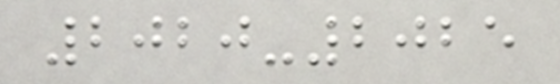2020-2025
